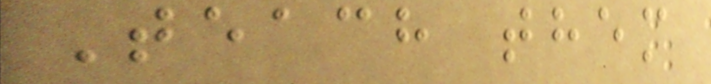Teach them
